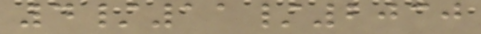4/11/2030
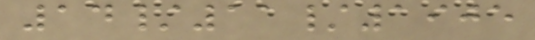14/11/1905
